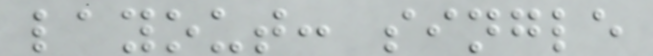layout: single
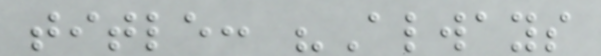title: "Always
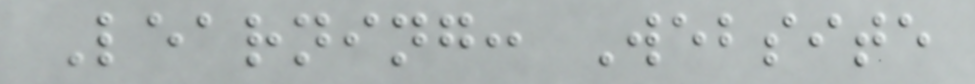Learning: Website
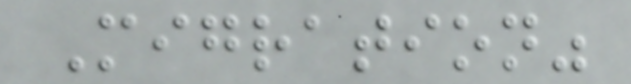Migration"
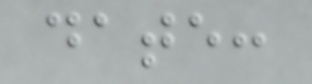date:
